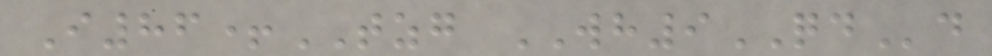I86+TZG WH9QDd
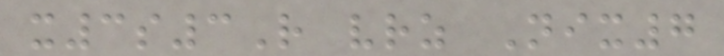x3s3R vrz Nix7
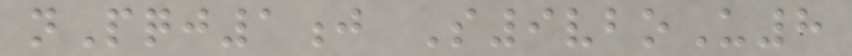nPqj1j S9vboU8
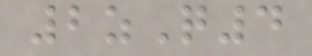2zQ4
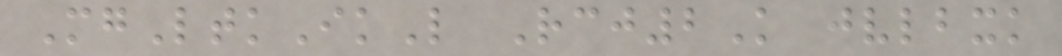MgLtkIkL Rcj2K jvlbxk
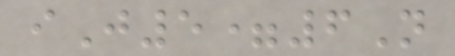iJ5=6N
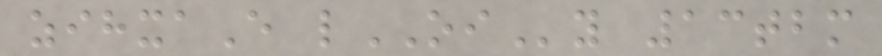zihxaE lOIy 13tbm
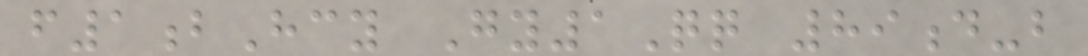f1bHcy Gy1Qq 89d-b
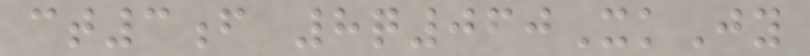ct3f 8q060XkJy
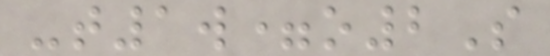-t1w=o2S
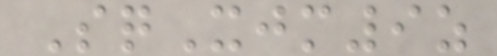SqXjm9z
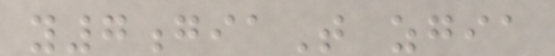y7giaT zgia
